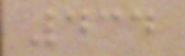434
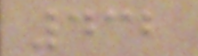432
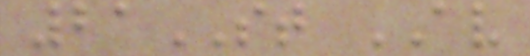21ST AV
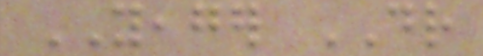YEAGER DR
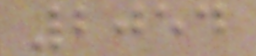2054
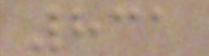831
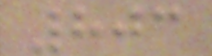803
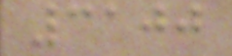3100
